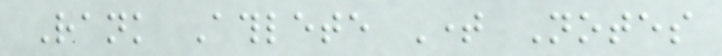Rank Athlete Time Notes
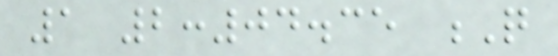1 2:04.35 Q
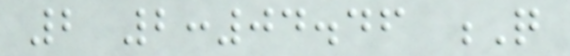2 2:04.46 Q
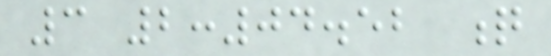3 2:04.52 q
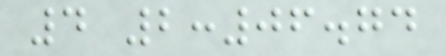4 2:06.74
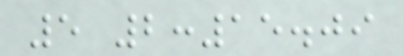5 2:15.09
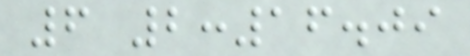6 2:16.09
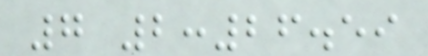7 2:26.59
